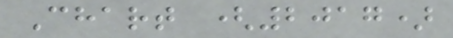Chart (2017)
